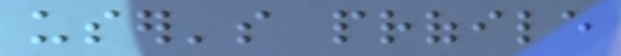user's profile
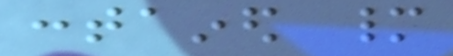contained many
